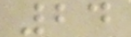24
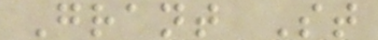Grant St
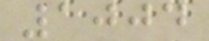1004
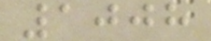1008
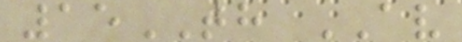15TH AV
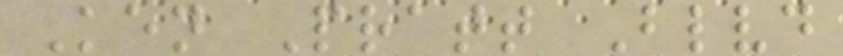Ken Pratt Blvd
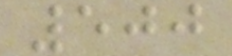500
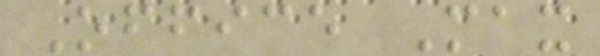Office Max
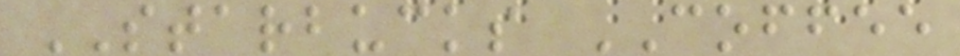STARBUCKS COFFEE
